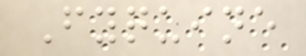Fyquine
